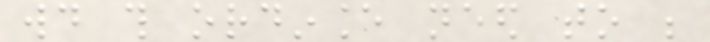would this ordinance need to be
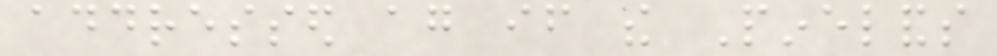addressed again if the Pinelands
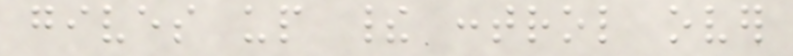gives up their control over
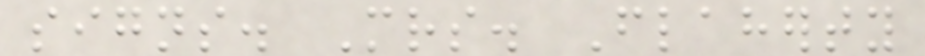signs. Mrs. Flaherty
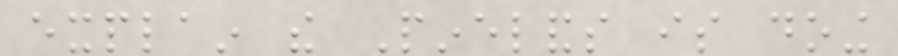explain the Pinelands is doing
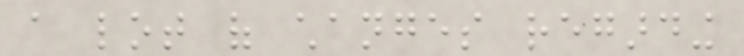a lot of changes regarding
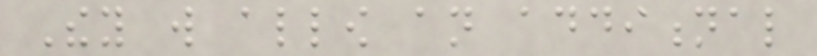They will allow an additional
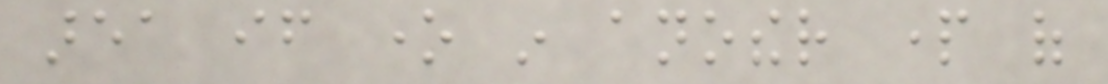area if one in another part of
